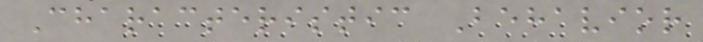Characteristic Behavior
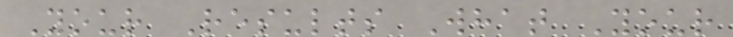Your Results What Your
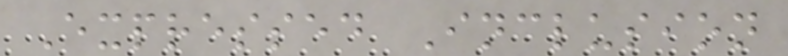Expressed Inclusion
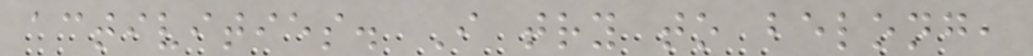activities. I try to belong,
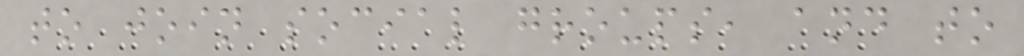to join social groups, and to
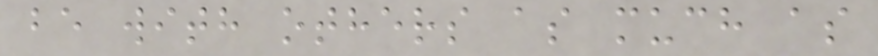be with others as much as
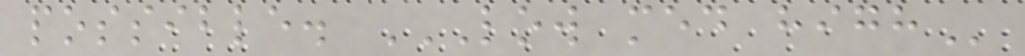possible. LOW MED HIGH
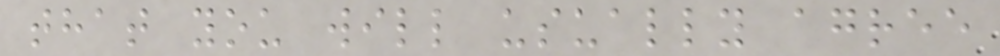that you will usually agree
